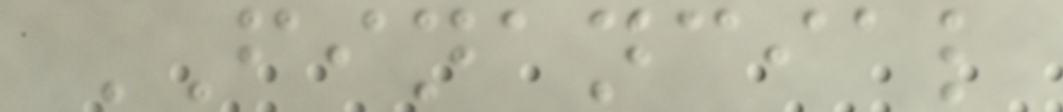FINANCIAL
